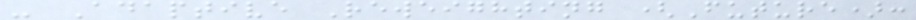- Adaptive Reweighting (Future):
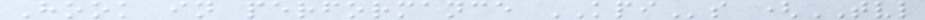Hook in performance KPIs (TVL
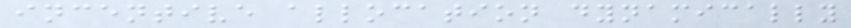incentive allocation dynamically
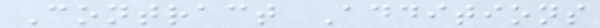Contract Additions
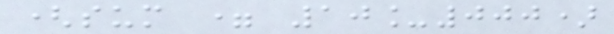(sum = 10_000)
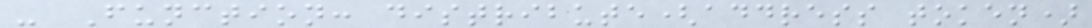- Function: distribute(address token)
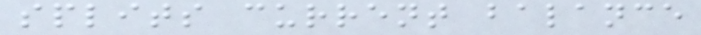splits current balance
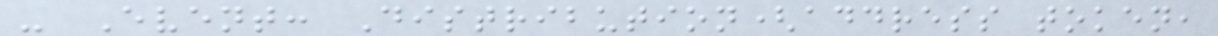- Event: Distribution(address token,
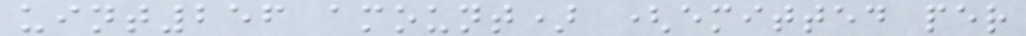uint256 amount) (emitted per
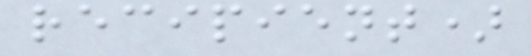recipient)
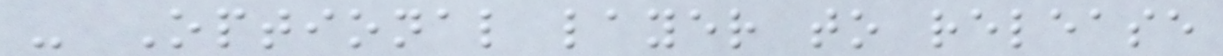- Optional layer to release
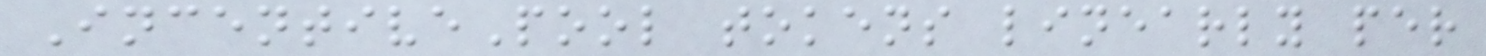IncentivePool tokens linearly per
